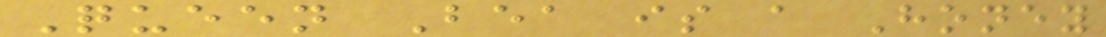Queen Bea is a Honey
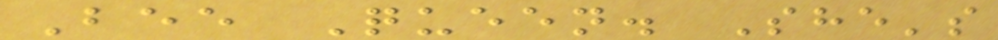Bee Queen. She's
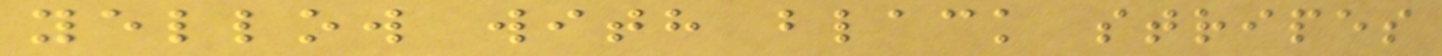yellow with black stripes
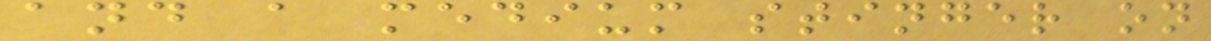and a medium stinger on
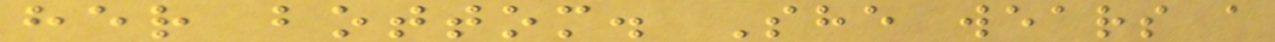her bottom. She wears a
